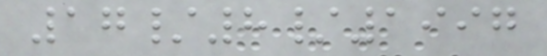17/8/1997
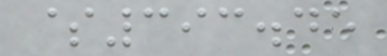$393.45
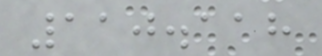110.118
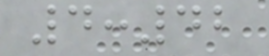4:42
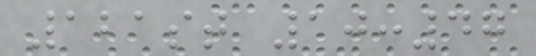121st 10:47
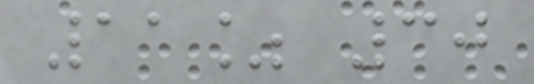11% 30
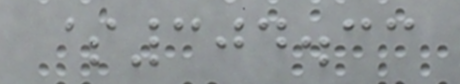$304.33
